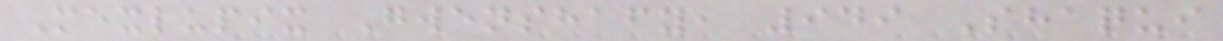Mexlupix Gwenshafy, 949 Shaqui
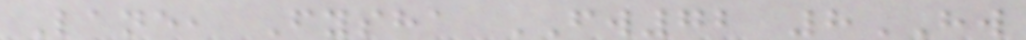Lane, Fysha FW72 8HW
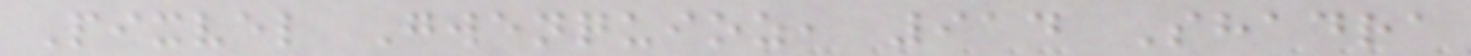Pixvel Gwenquioz, 914 Shadra
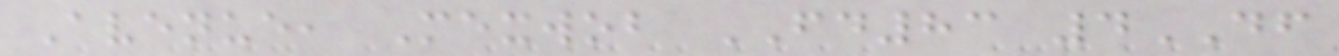Avenue, Mexwob FD83 4DF
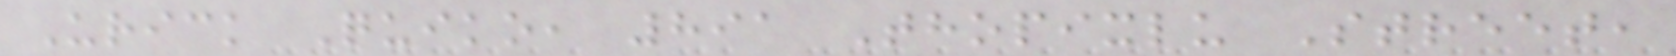Urick Quiko, 891 Thopixlu Street,
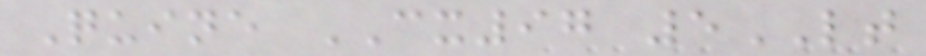Quine CX97 5LT
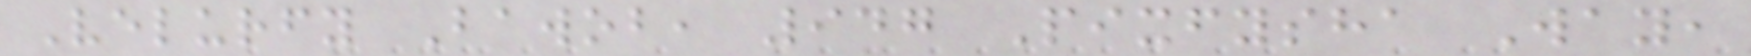Velurfy Bawob, 947 Pixfysha Way,
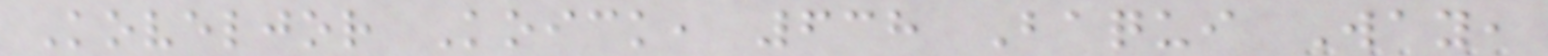Koveljor Koick, 638 Baqui Way,
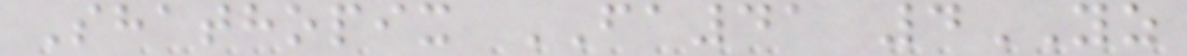Shathopix FA41 4YZ
